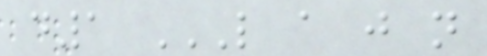d1 L A J N
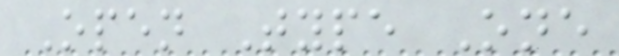Open Type One
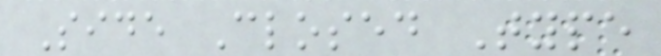Side Closed Type
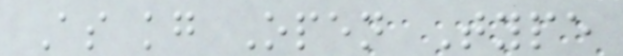As kg Open Type
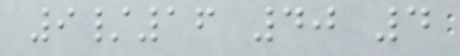9/16 40 4
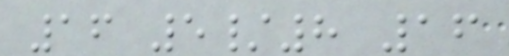16 5/8 16
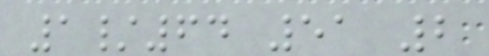1/64 51 2
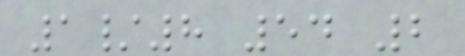1/8 54 2
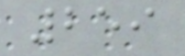259
